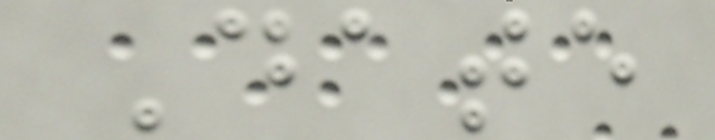Date
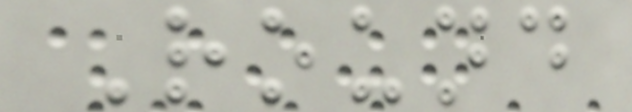Round
